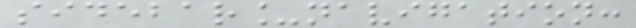sidebar_navigation:
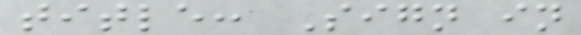title: Sign in
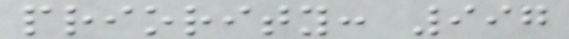priority: 997
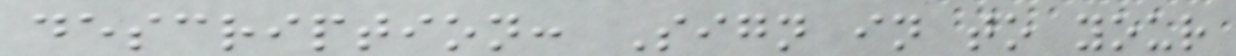description: Sign in to your
